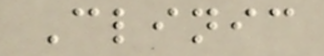Clinic
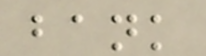bank
